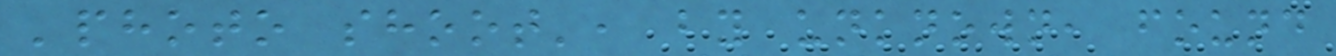'photo shoot', by unknown, found
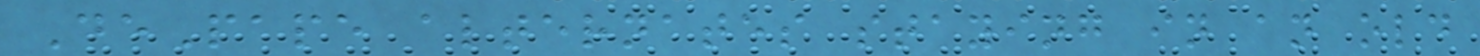DePape alternates staying in an old
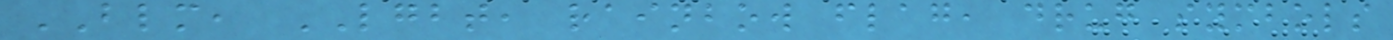BLM, LGBT, rainbow flag, drug symbols
